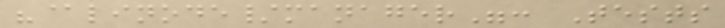"@linode/manager": Tests
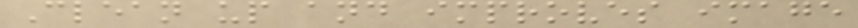Clean up and improves image
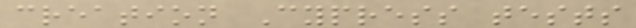creation Cypress tests
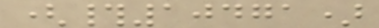(#10471)
